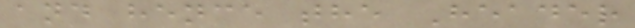and hence the Header
